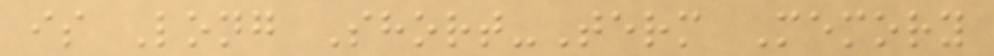is Long Short-Term Memory
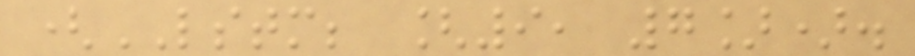(LSTM; [9, 7]).
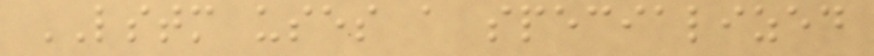LSTM uses a specialized
